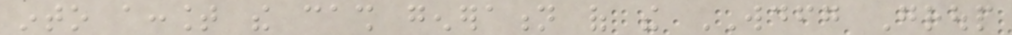into account the cash generation of the WDFG Group
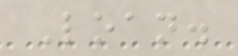Loan.
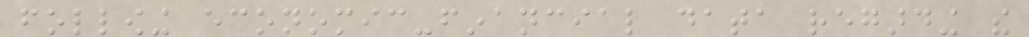following economic-financial data regarding the
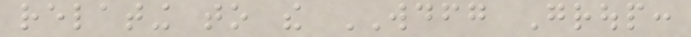relating to the WDFG Group:
